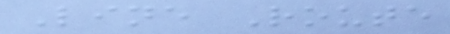Line Route
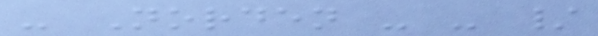- Norden - - /
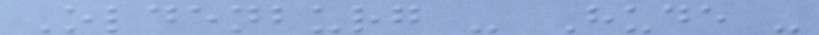Oldenburg - Hude -
